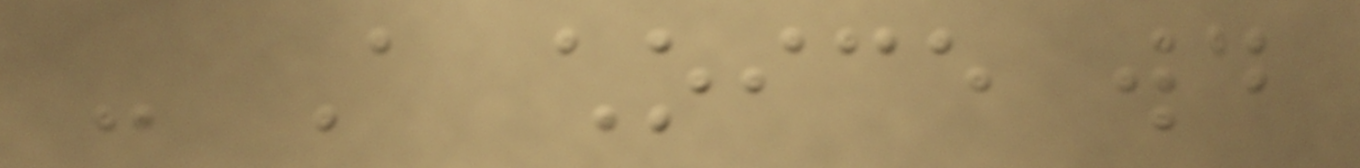- A choice would
